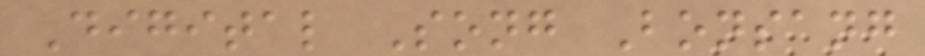Digital Song Bonsang
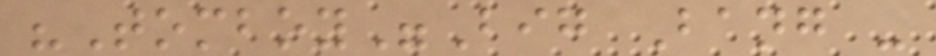"Tomboy"Big Bang -
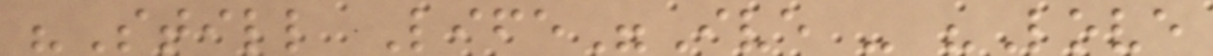"Still Life"Ive - "Love
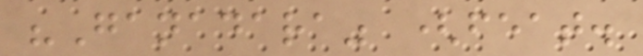"Ganadara" (feat.
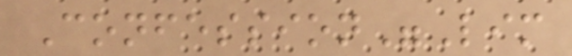Confession"Lim
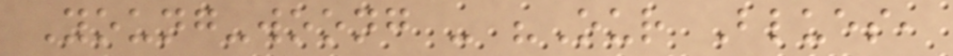Young-woong - "Our Blues,
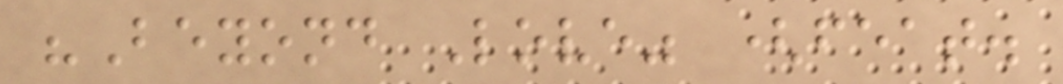"Beyond Love" (feat.
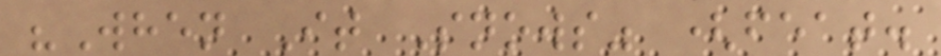"When It Snows" (feat.
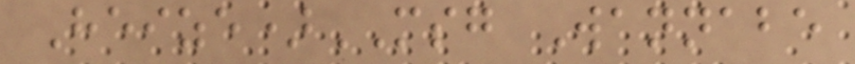Heize)MSG Wannabe
